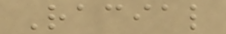Racial
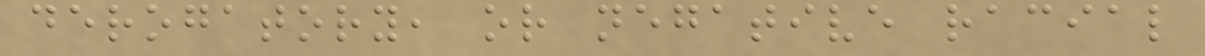derogatory, or negative racial
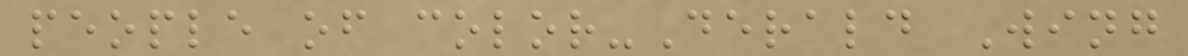people of color-Derald Wing
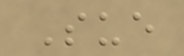Sue
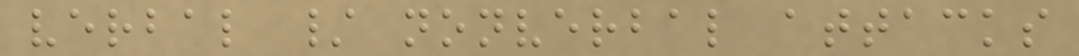verbal / nonverbal attacks
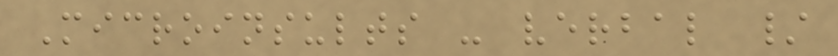Microinsults - verbal /
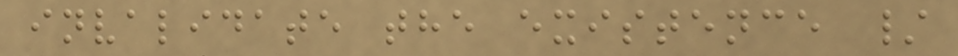invalidate the existence /
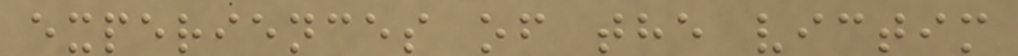experiences of the victim
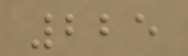225
